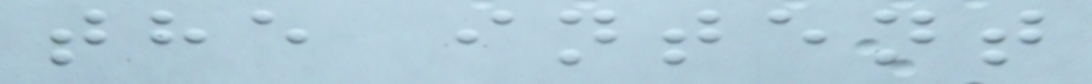the intent
